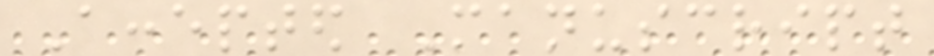Accepted Manuscript
